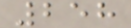258
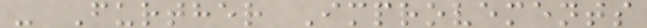- Further Improvements
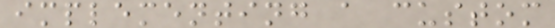implementing a custom
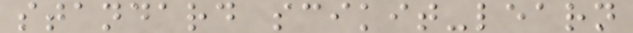standard scikit-learn
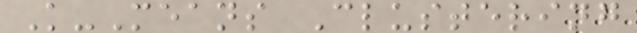K-Means Clustering
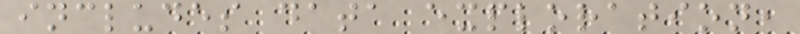includes data exploration,
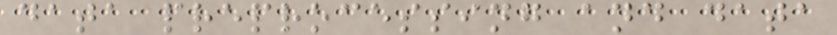data preprocessing and data
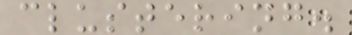clustering.
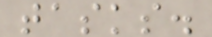tasks.
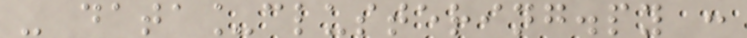- data_clustering.py :
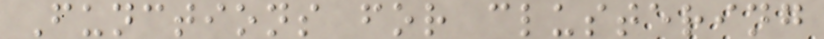Functions for clustering
